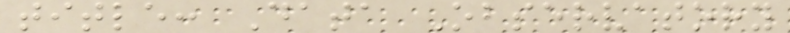title: Data Observatory
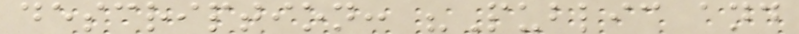description: "Public and
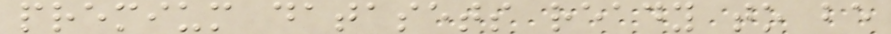premium datasets ready to be
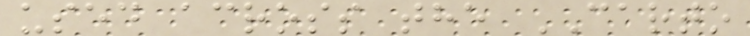used across the CARTO
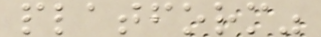platform"
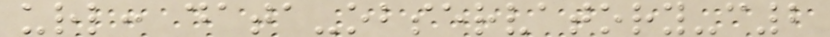url: data-observatory-c2
